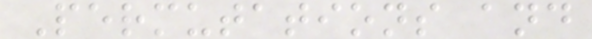Permutations and
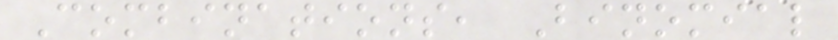Combinations, Binomial
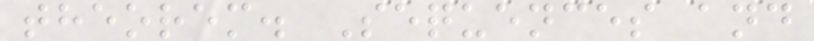theorem. Sequences and
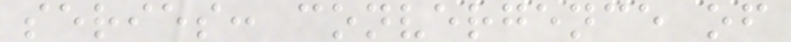series: convergence of
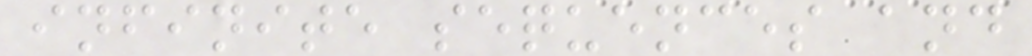infinite sequences and
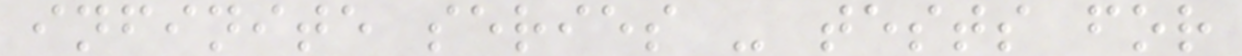infinite series - tests for
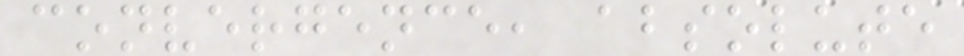convergence, absolute
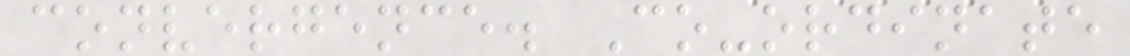convergence. Co-ordinate
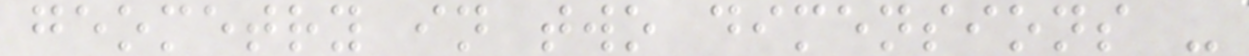geometry in two dimensions -
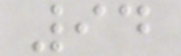94
